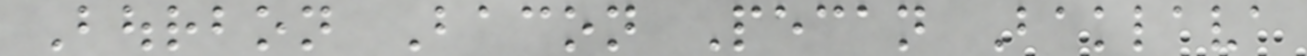Bourbon Bacon Pecan Baklava
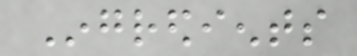Ingredients
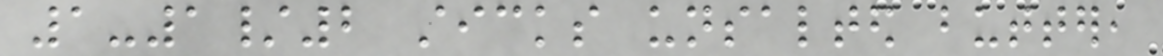1-1/2 sticks unsalted butter,
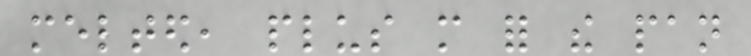melted, plus more for the pan
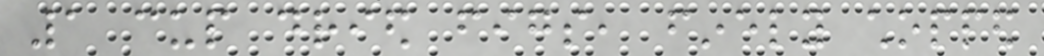1 cup dried figs, finely chopped
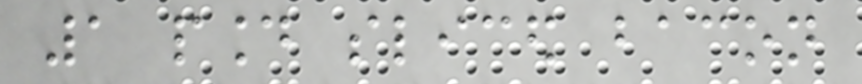1 pound sliced bacon
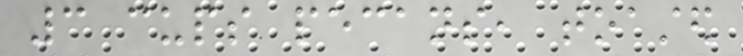3 cups pecans, toasted
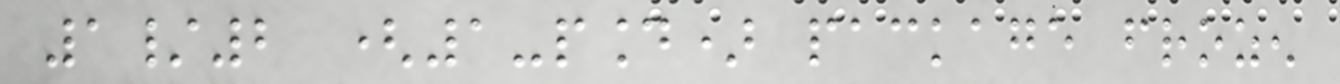1/2 (1-pound) package frozen
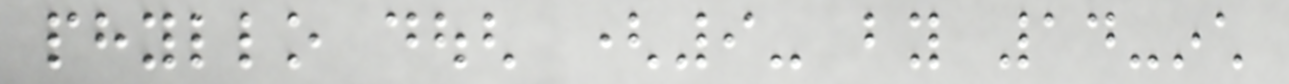phyllo dough (9- by 14-inch
